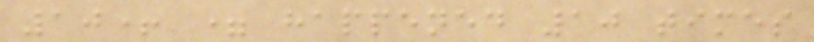10+ = happened 10 times
